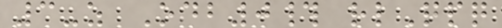3-z Odb0# rlQpq
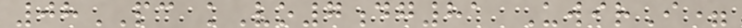08PC kVo7dg81 UwirI=
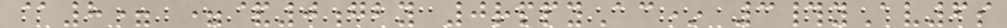@8= =&0gby 0rppyAc* 3#yAv6s
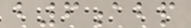b6abp
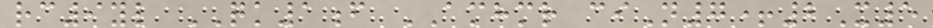rc9yl QK1f AMHMR ciN7+2X5
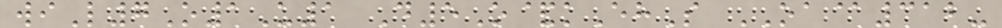wiL7O1U1 D5O&kEhS OA@312-
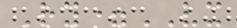Ry=VX
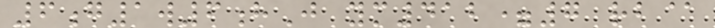6g1w6hJ ym412=7 rb@
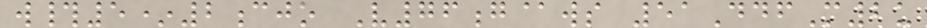w#5*2cjo V76g@ws 51DdfM2u
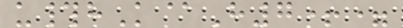u#hK@H7+=
